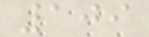109
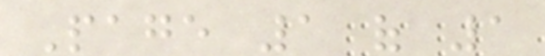Page 1 of 1
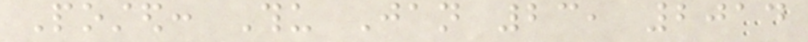Posted: Thu Jan 23, 2014
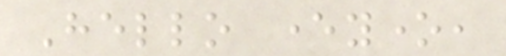Hello everyone,
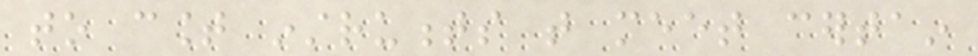to count instruments that meet certain
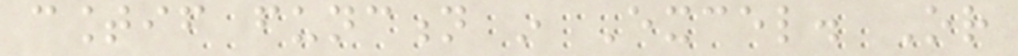countif function in Excel. Or
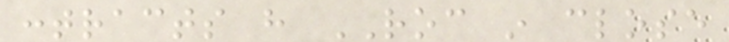contracts have ROC in close
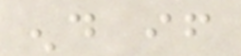end if
